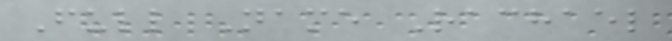Full Name Rachael
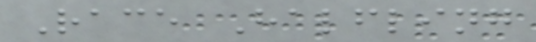Race Halfling
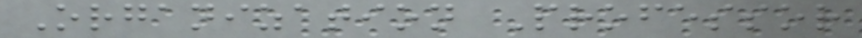Organization Professor
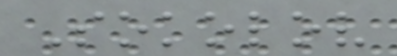Sokolov
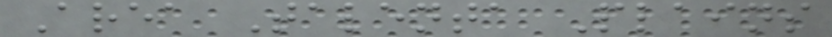Area Talenta Plains
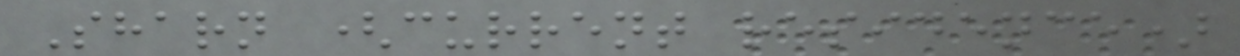Sharn (current residence)
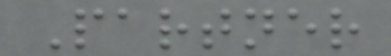Partner
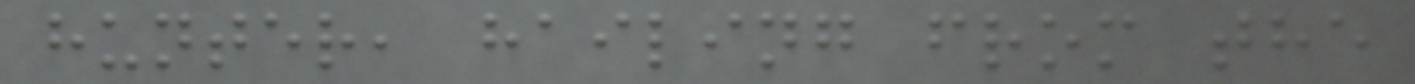hunter, hailing from the
